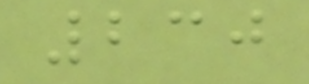230
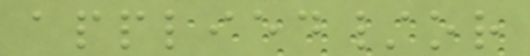applied/or
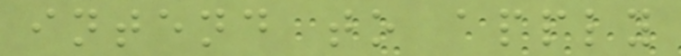intend to apply
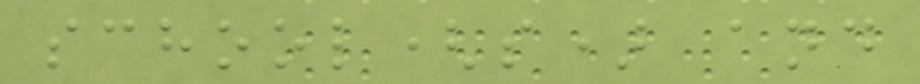school(s) and
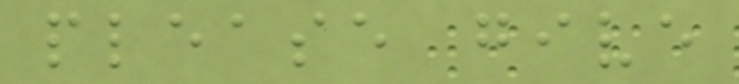please give
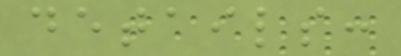details:
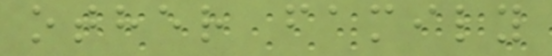other family
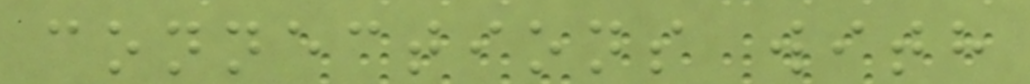connections with
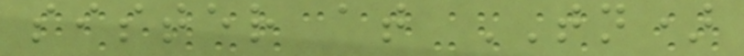sister at TN)
